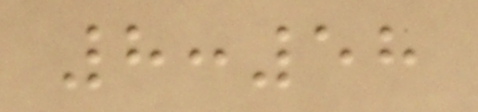8:58
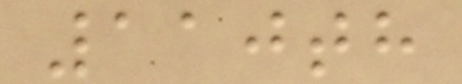110th
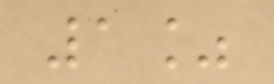1%
